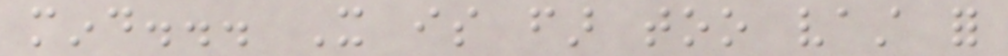mind... It is far too vast for
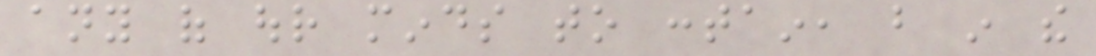any of our minds to contain, but in the
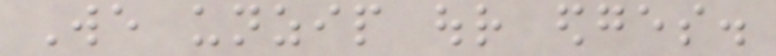We unzip our edges.
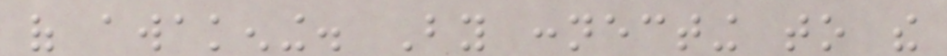of awakening. By connecting to the
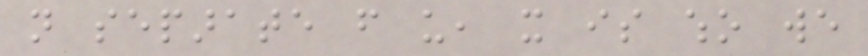not separate from us, it is who we
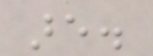are.
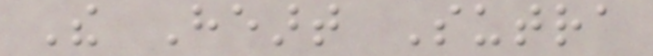The Heart Sutra
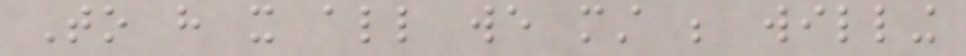To have it all we must be willing
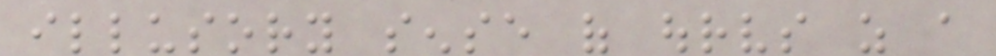illusory sense of ourselves as a
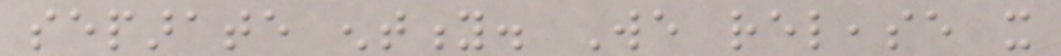separate entity. We release it
